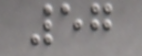57
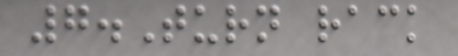7.Turn rack
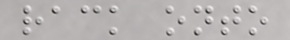rack onto
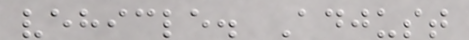vehicle. Adjust
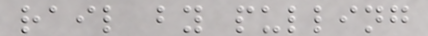rail by pulling
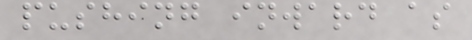pushing inward as
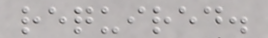required.
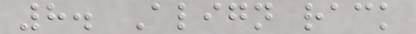8. Align rack
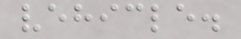vehicle.
